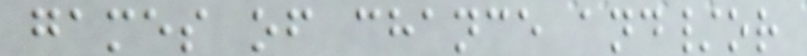games of chance and/or
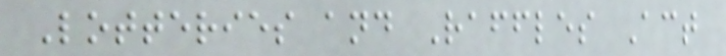Lotteries and Raffles Act
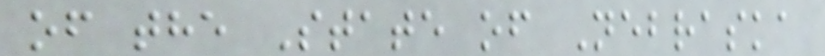of the State of Nebraska
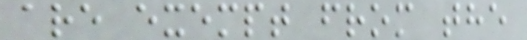are exempt from the
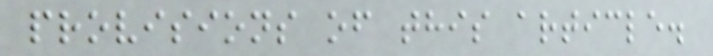provisions of this article.
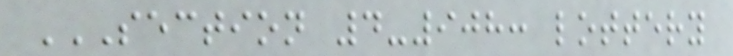SECTION 4-908: LOTTERY
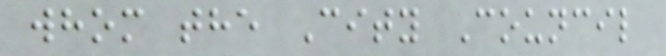whom the City Council
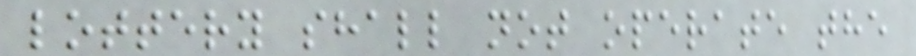lottery shall not operate the
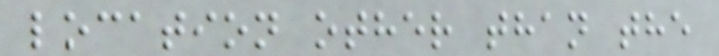location other than the
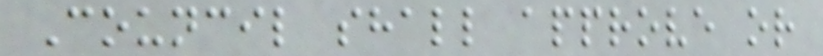Council shall approve or
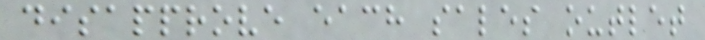disapprove each sales outlet
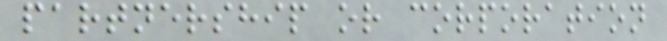partnership or corporation
